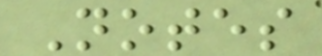Notes
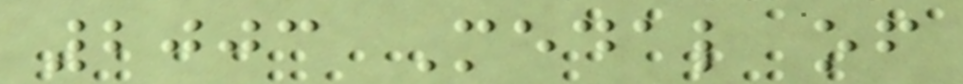2003 Medal of
